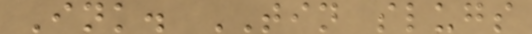Ink. TIN slugs
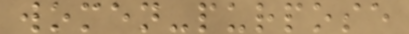women-purpose
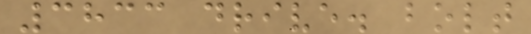3833 drive. bolt
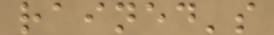rained's
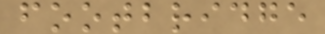footbridge
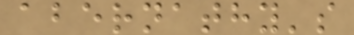abernathy's
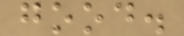good.
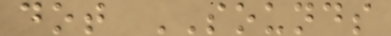dot SOUNDS
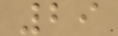29
